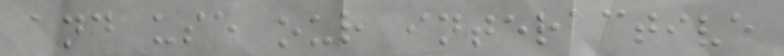and use our interactive
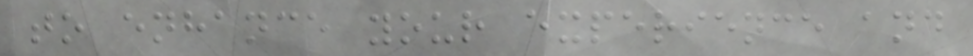to enhance your experience and
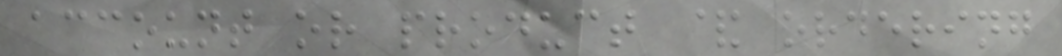account or product & ordering
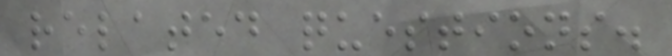related questions.
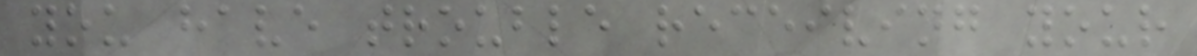you have trouble receiving your
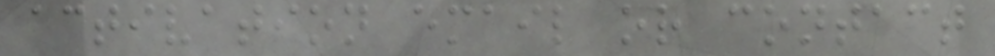activation email or contact
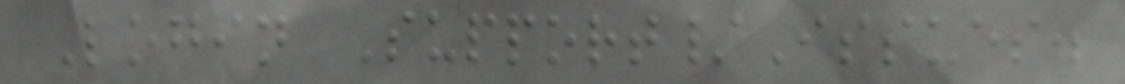Login Support/Issues.
